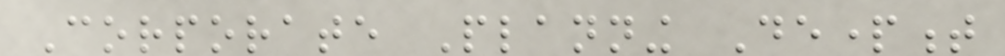Corporate Planning Department
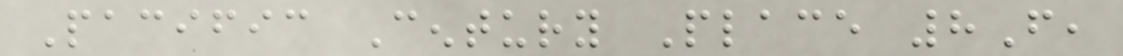Pacific Century Place 8F,
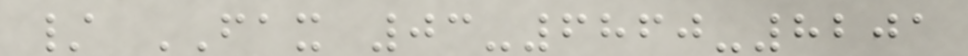/ FAX 03-6860-8201
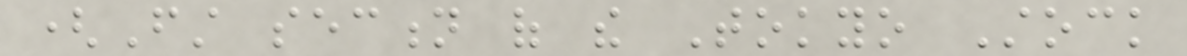(First section of the Tokyo Stock
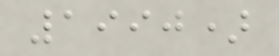1990)
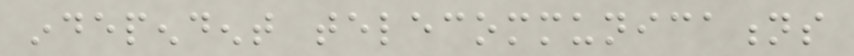independent telecommunications
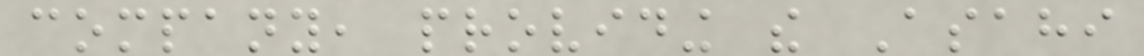company, providing the Asahi
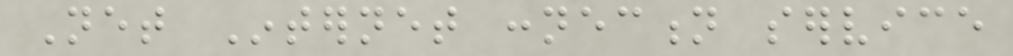Net Internet connection service
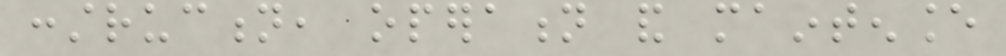construction, operation and maintenance
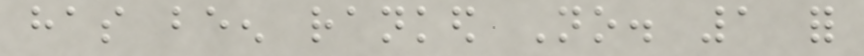has been ranked No. 1 for
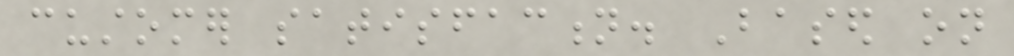customer satisfaction. Based on
